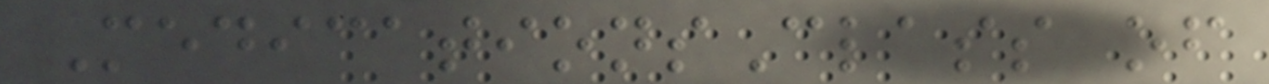MedicationsClass of
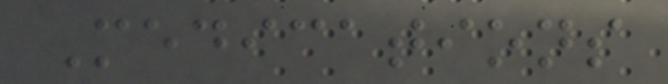Medications
